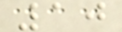10
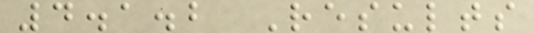4.1.2 Results
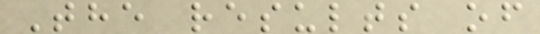The results of
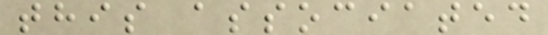this associated
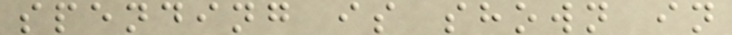spending is shown in
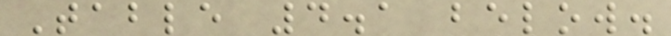Table 4.1 below.
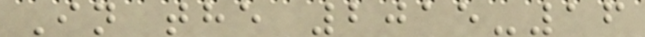In the 2015-16
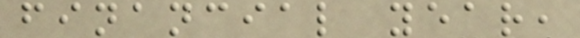financial year,
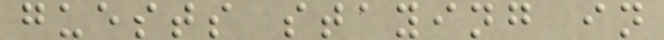guests staying in
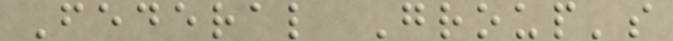Federal Group's
